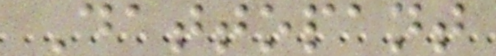Dattopant
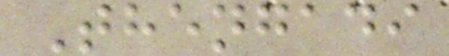Thengadi
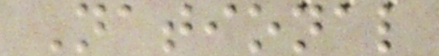National
